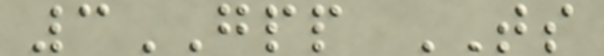3GPP TS
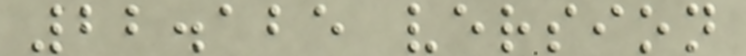22.125 version
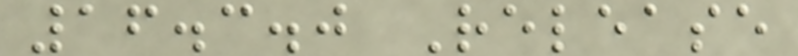16.3.0 Release
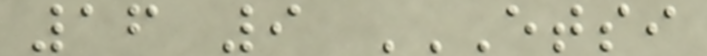16 9 ETSI
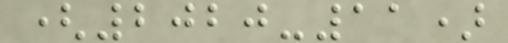(2020-11)
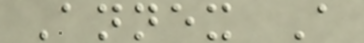Annex A
